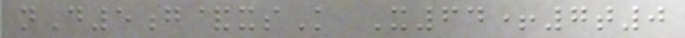nD5g&xsK X64+7t0
